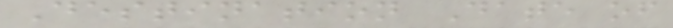Destination Date of
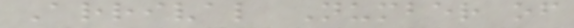Arrival Number of
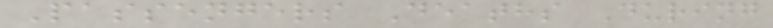Passengers Deaths During
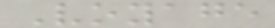Voyage
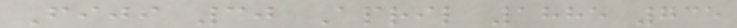Fiji 30 April 1885 735
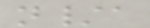n/a
